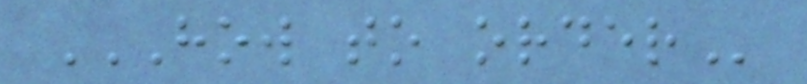HOW TO ORDER
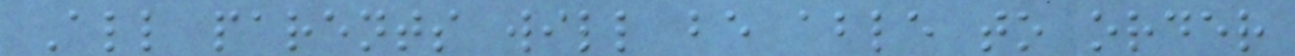All parents will be able to order
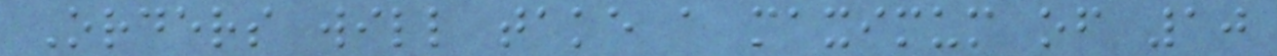Orders will take a maximum of 10
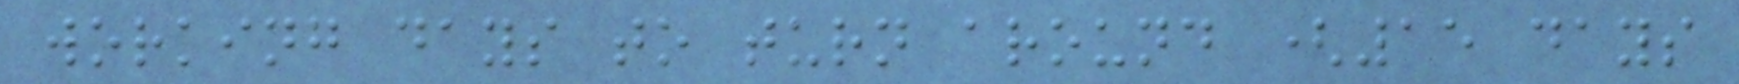working days to turn around (15 days
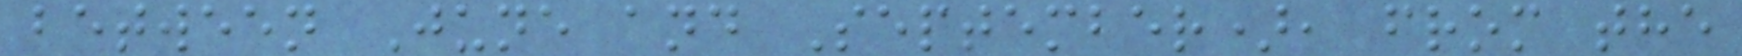between June and September), from the
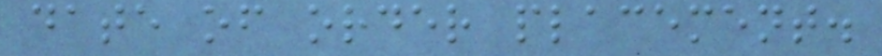date of order placement.
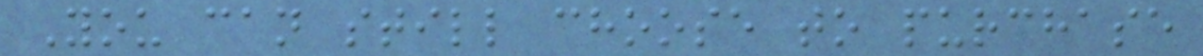You can still choose to purchase
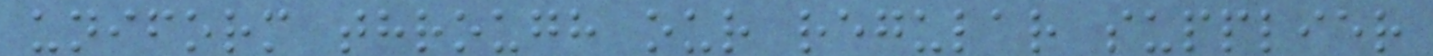uniform through our regular supplier
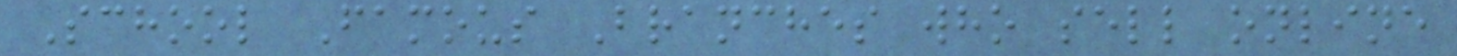School Famous Branches who sell online
